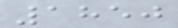1850
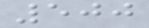500
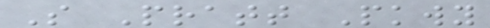S Pratt Pkwy
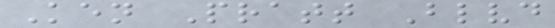Ken Pratt Blvd
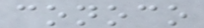conoco
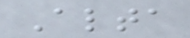Alta
